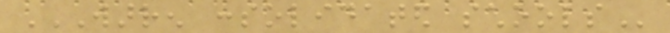WARREN CONSOLIDATED SCHOOLS
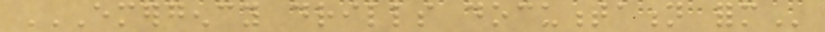EMERGENCY DRILLS DOCUMENTATION FORM
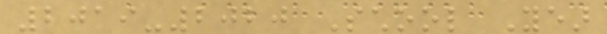2019-2020 School Year
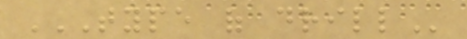TYPE OF DRILL
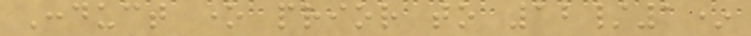Conduct one prior to 12/1*
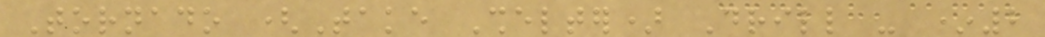Tornado (Take Shelter) Drill - *2
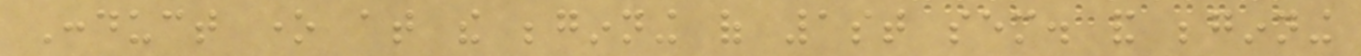Conduct one at the beginning of 1st sem. and beginning
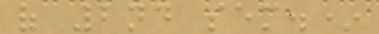of 2nd sem.*
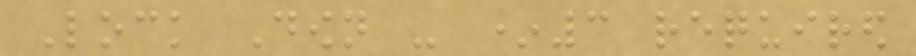Lock Down - *3 required
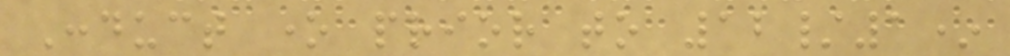Conduct one prior to 12/1*
